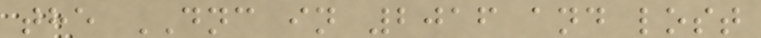the DNC in 2016 and lost
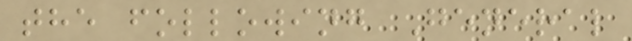the following General
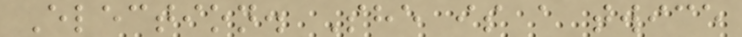Election. She is a twice
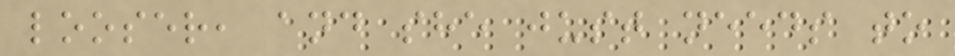looser, and she just needs to
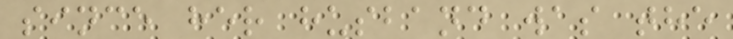since her husband was the
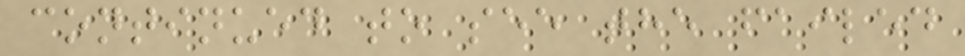continued to see the failed
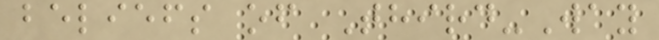beliefs of Third-Way
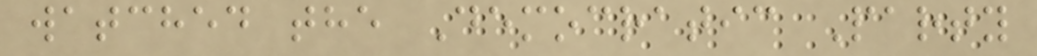watched the Democratic Party
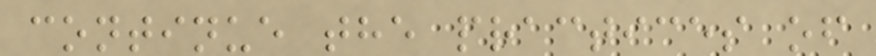continue the practices of
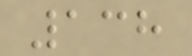138
